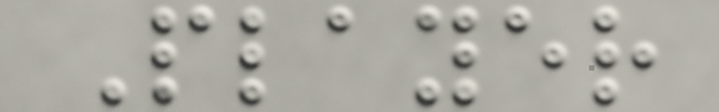Player
